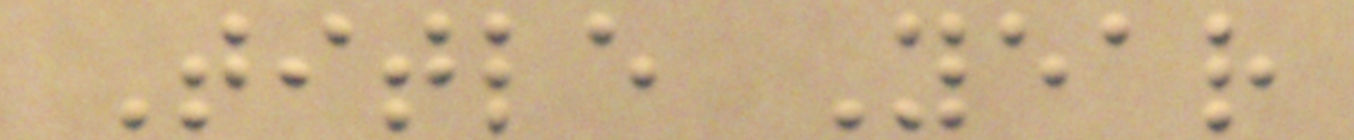Title Year
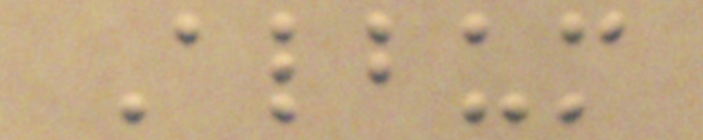Album
